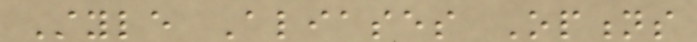Style Aliases Options
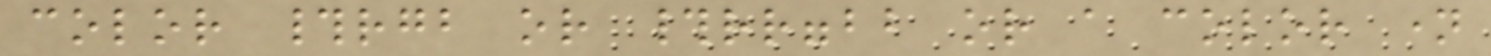color #rgb or #rrggbb or a color name
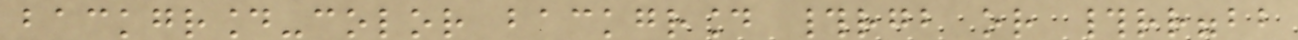background-color background #rgb or #rrggbb
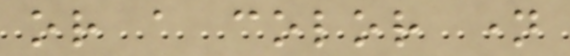or a color name
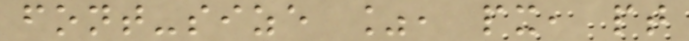font-size %, px, pt
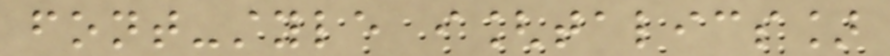font-style i[talics]
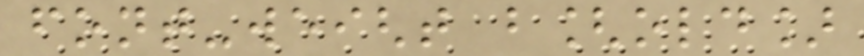font-weight b[old]
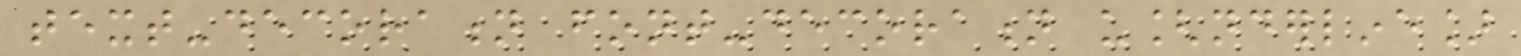text-decoration font-decoration u[nderline]
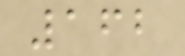162
